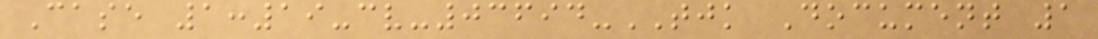Case 1:19-cv-03694-TJK Document 1
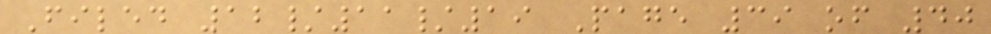Filed 12/11/19 Page 39 of 40
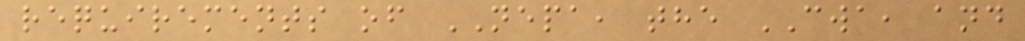requirements of NEPA, the CWA, and
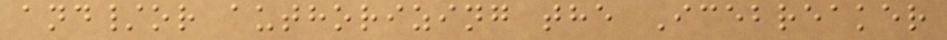and/or authorizing the Icebreaker
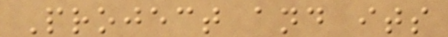Project and its
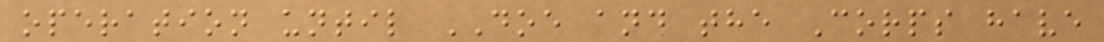operation until DOE and the Corps have
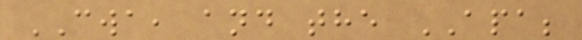CWA, and the APA;
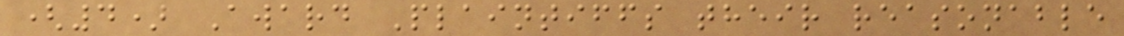(4) Award Plaintiffs their reasonable
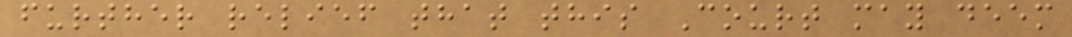further relief that this Court may deem
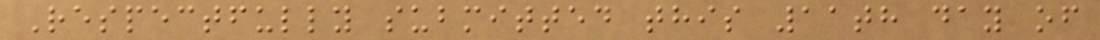Respectfully submitted this 11th day of
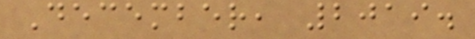December, 2019.
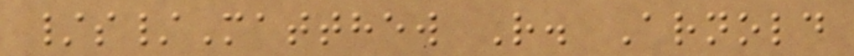/s/Matthew R. Arnold
